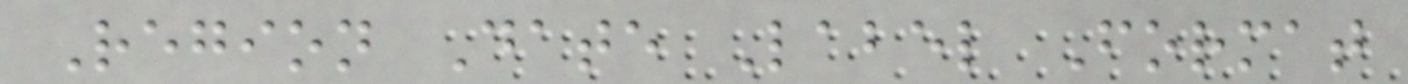Region Date Label Format
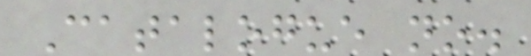Catalogue no.
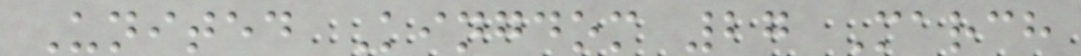United Kingdom 27 March
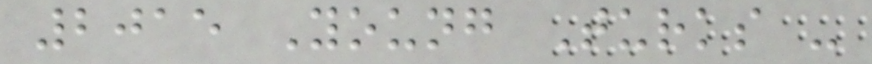2015 Young Turks -
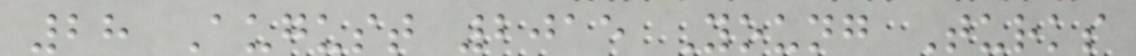28 August 2015 Young Turks
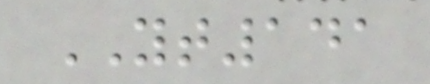YT141
